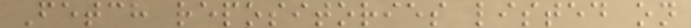Fetch repositories listed on
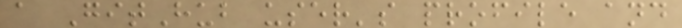a GitHub user's profile and
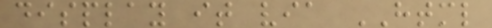display it via HTML
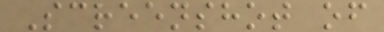Screenshot of
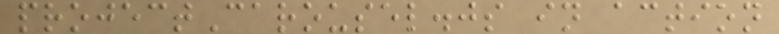projectCarousel.js in action
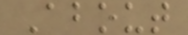About
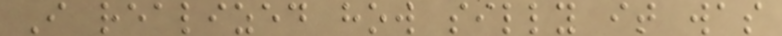I realized how silly it was
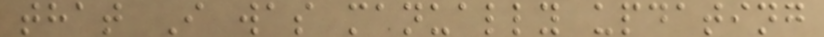that I was manually updating
